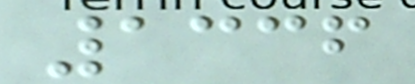1336
